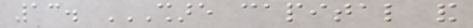13. SHARE CAPITAL AND
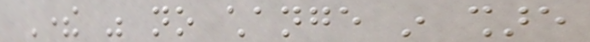There was no change in share
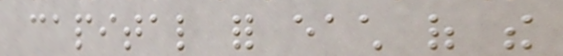capital for each of the
